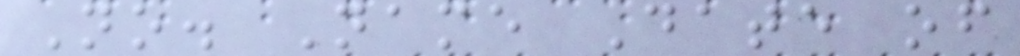No. Name Date of
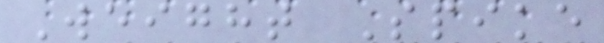Weight Spike
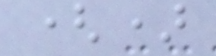()
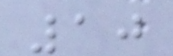10
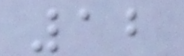12
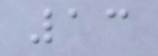13
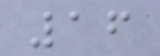16
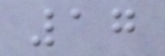17
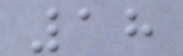18
